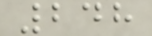248
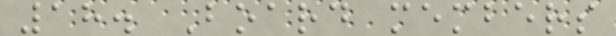18. Board members
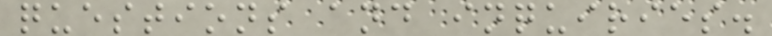questions and inquiries.
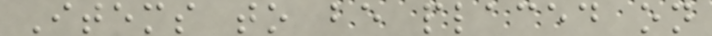Items to be placed on
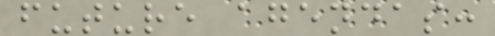future agendas:
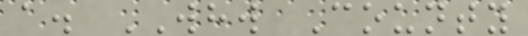a. WHW County
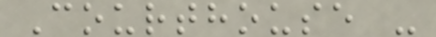Courthouse -
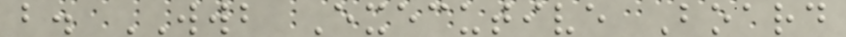b. WWB Executive Board
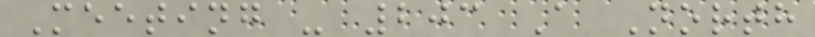Meeting - 203 A North
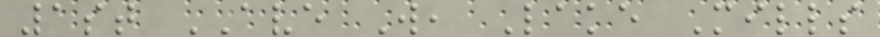1st AVE W, Lake Mills
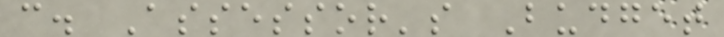c. Assessor's Budget
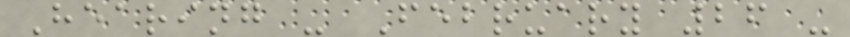Hearing - February 26 -
